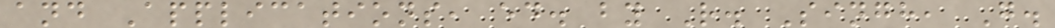and Applications, ed. by R. Singh, G.
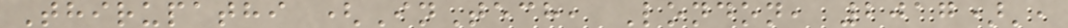Thirupathi (InTech, London, 2017)',
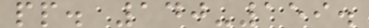pp. 140-159.
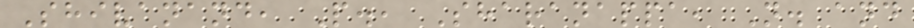Shivanand, P., Sharanappa, N. and
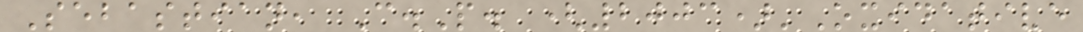Sebastian, C.P. (2003)'Oxidative
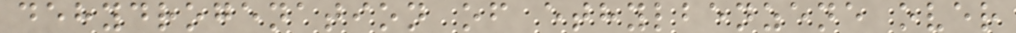dehydrogenation of ethylbenzene over
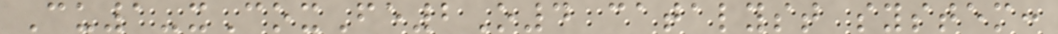Cu1-xCoxFe2O4 catalyst system:
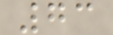73
